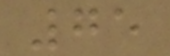75
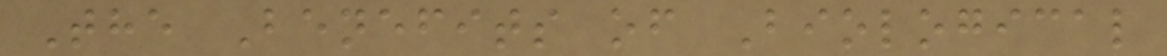The Benefits of Biological
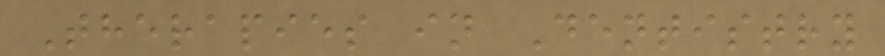Therapies in Dentistry
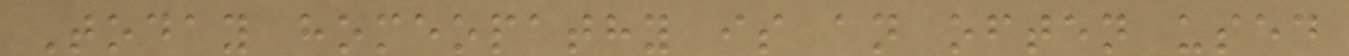Today homeopathy is an often used
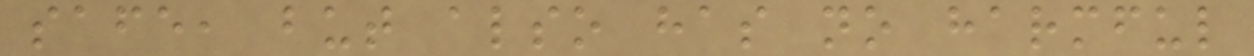safe, but also has no harmful
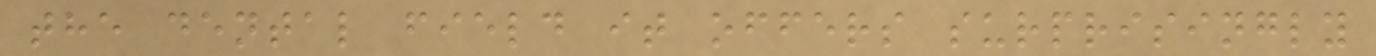the dental field it offers surprisingly
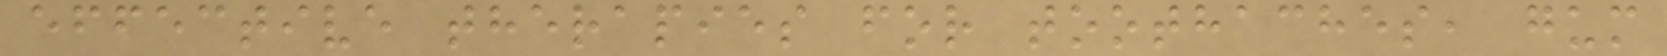effective therapies for toothaches, gum
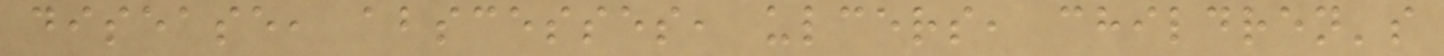disease, abscesses, ulcers, children's
